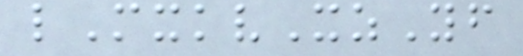lMxkvXzYf
